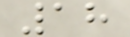18
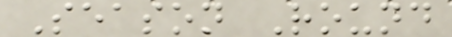Season Round
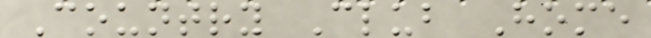Country Club Home
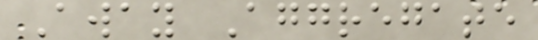Away Aggregate
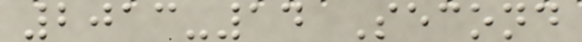2013-14 Second
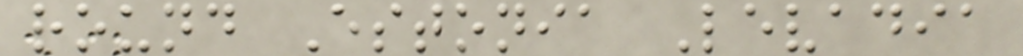round Estonia Levadia
